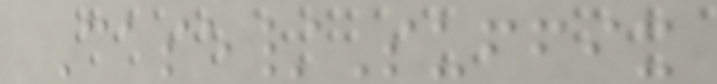Case/Suffix
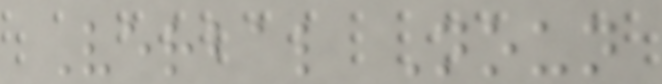Verbal Noun
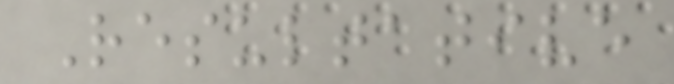Resultative
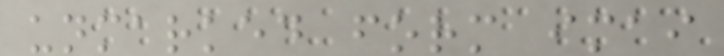unmarked form imai
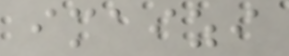imaizi
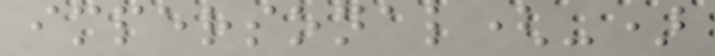impersonal(-)
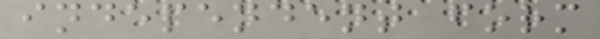independent form
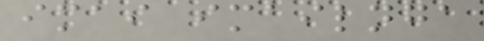imai imailnga
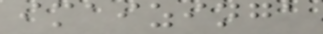imaizinga
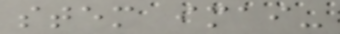stem imai-
